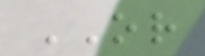OR
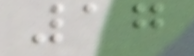17
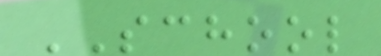SCHOOL
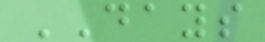DAYS
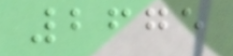2675
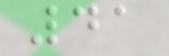41
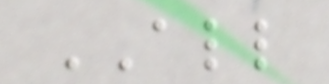ALL
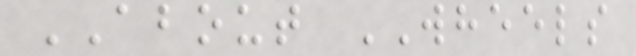ABOUT WHEELS
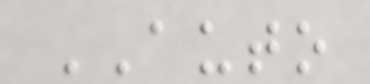AUTO
